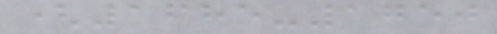(1685-1750
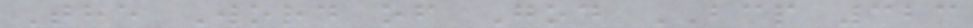The Word of God BCP 323
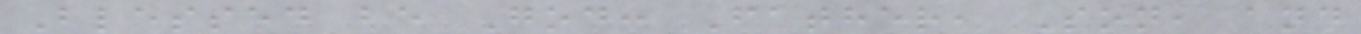Blessed be God: Father, Son, and
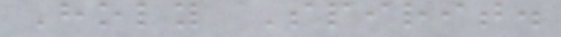Holy Spirit.
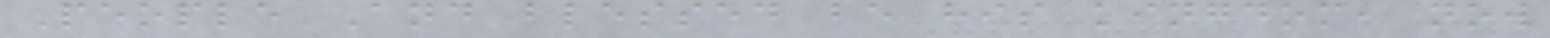People And blessed be his kingdom, now
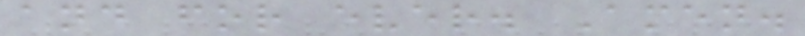and for ever. Amen.
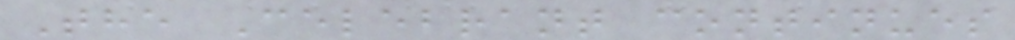The Celebrant continues
